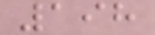198
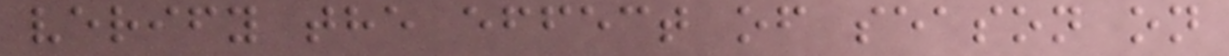verify the effect of season on
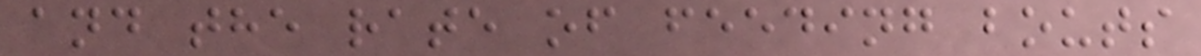and the rate of feeding bouts
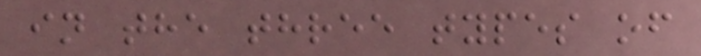in the three types of
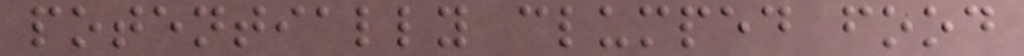potentially clumped food
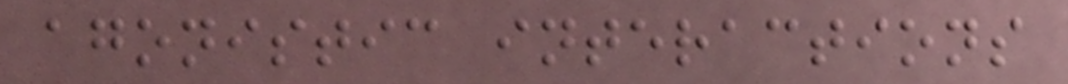agonistic interactions
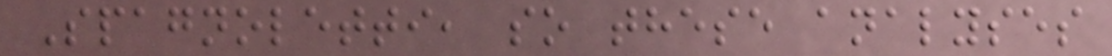Spagnoletti, so these analyses
